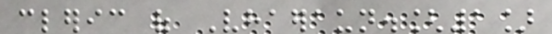cleric of Vhaeraun.[1]
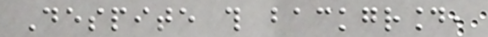Despite this background,
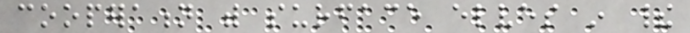cooperation with surface elves in their
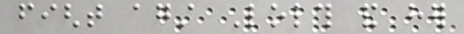fight against Lolth and her
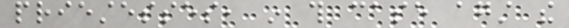priestesses, in this case against the
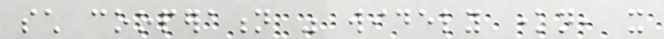such cooperation was widely known, it
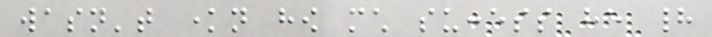wasn't known how much success he had
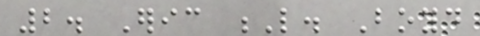2. Eric L. Boyd
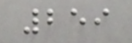259
